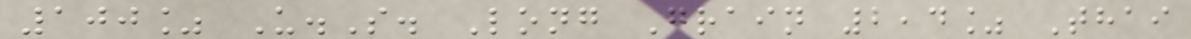100% U.S. Long Grain 2,4% Thai
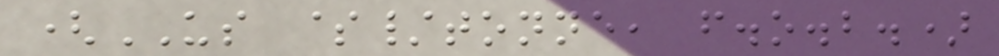(US $/tonne, f.o.b.)
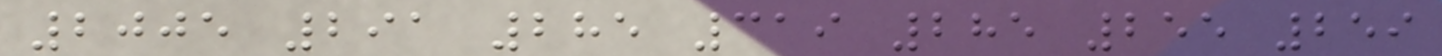2005 291 285 319 285 255 259
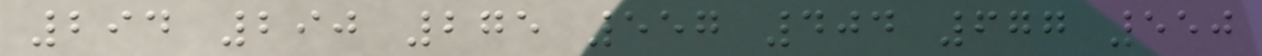294 290 275 557 404 677 550
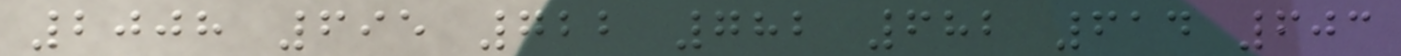2008 695 722 782 682 614 603
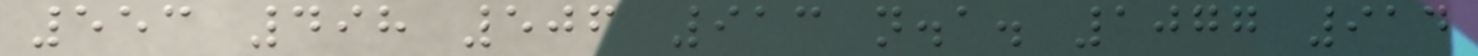553 498 506 913 n.a. 1077 914
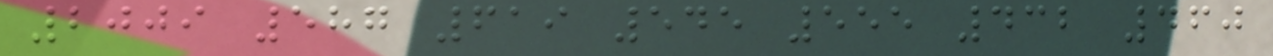2009 587 619 545 555 432 460
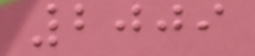2009
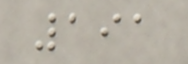191
